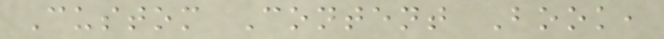Custom Content Book,
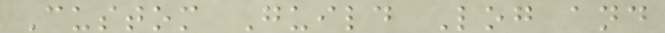Custom Guild Log and
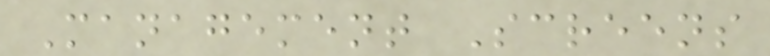Management Screens
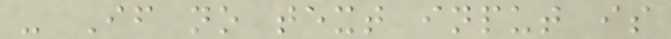- If no text input is
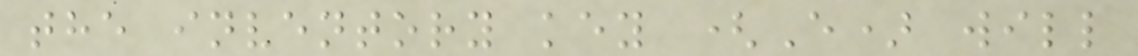the inventory key (E) will
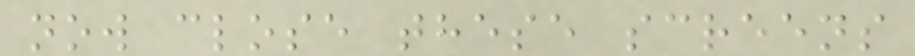now close these screens
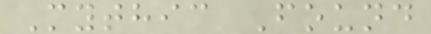Mythic Found
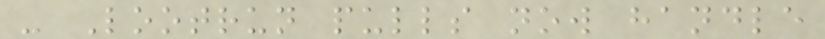- Lootrun pulls now handle
